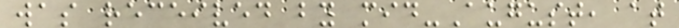was received by mid-August, at
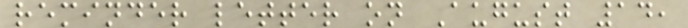reminder letter on August 14,
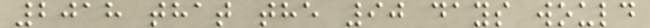2018 that the 90 days would
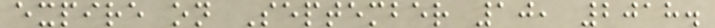expire on September 10, 2018.
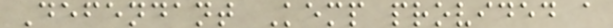Defendant Kemp provided a
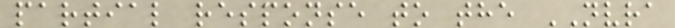partial response to the NVRA
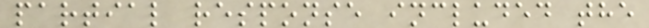partial response included the
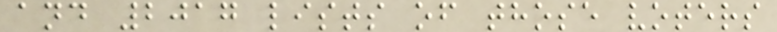and 2017 lists of those voters
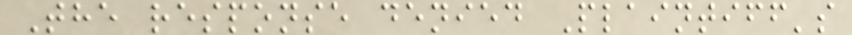The response denied Plaintiff's
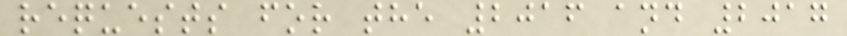requests for the 2016 and 2017
